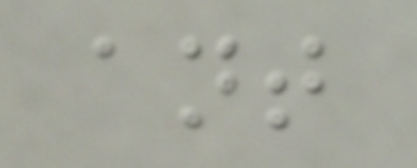ant
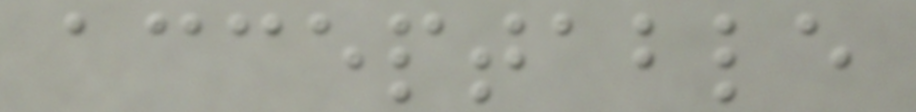acceptable
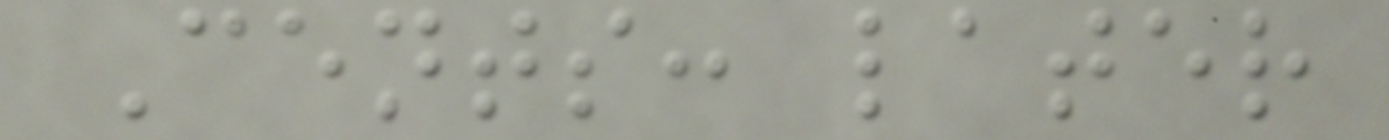Cents: later
